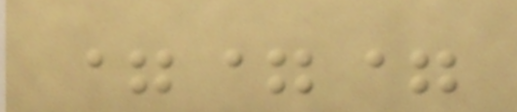===
